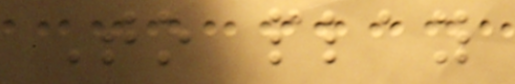To play
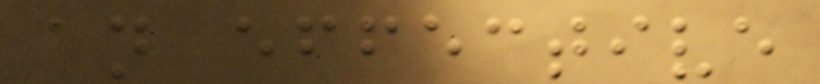an effective
